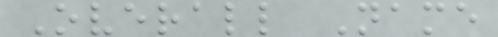Overall Name
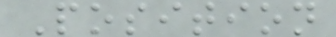Position
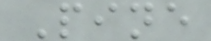Pine
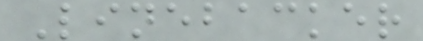Linebacker
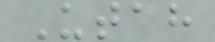Utah
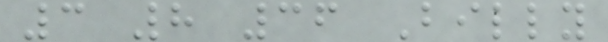3 8 36 Billy
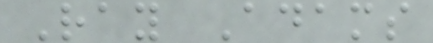Ray Adams
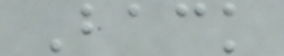Back
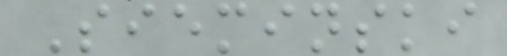Sieminski
